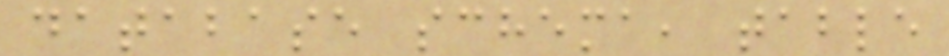database schema, table
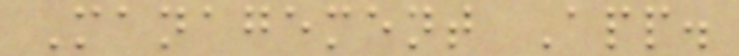Management App.
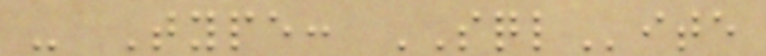- Type: SQLite
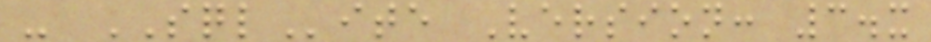- SQLite Version: 3.x
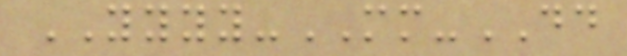YYYY-MM-DD
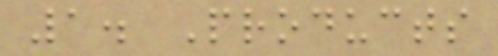1. Products
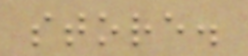store.
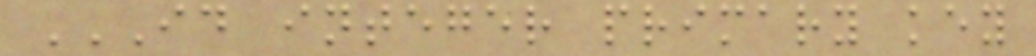ID INTEGER PRIMARY KEY
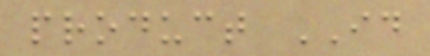product ID
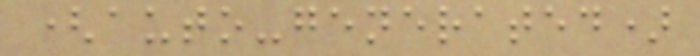(auto-generated)
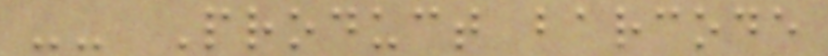-- Product barcode
